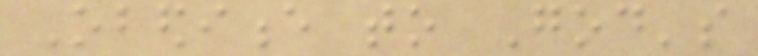Obedience to God's
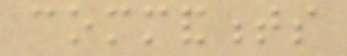commandments
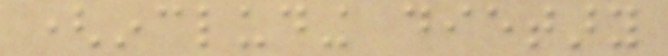(including dietary
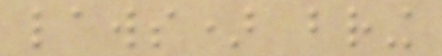laws) bring
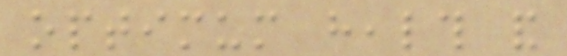optimum health and
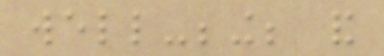well-being; and
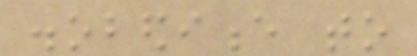disobedience to
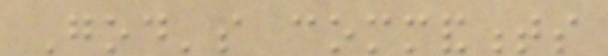God's commandments
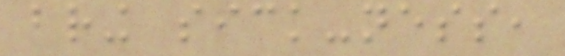bring sick-ness,
